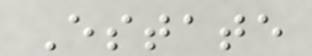Estate
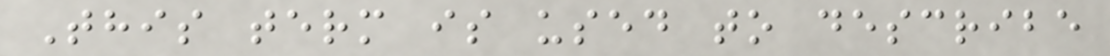This term is used to describe
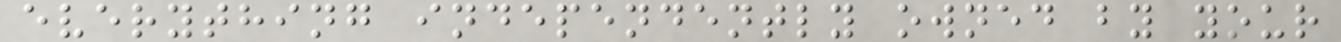everything independently owned by your
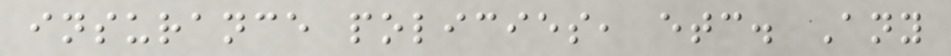insurance policies, etc. Any
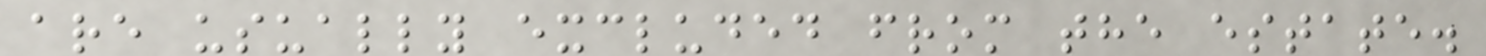are usually excluded from the estate.
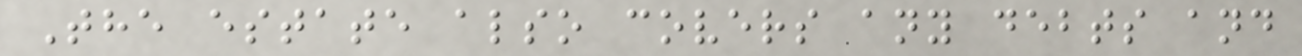The estate also covers any debts and
